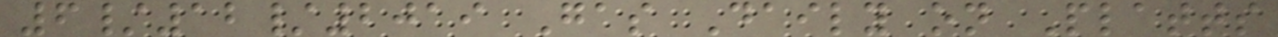6/12/2019 Gas Daily on Platts
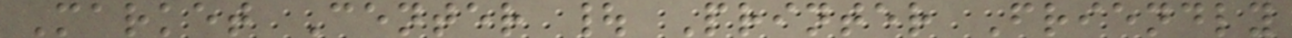Market Center | Printer Friendly
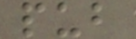pub
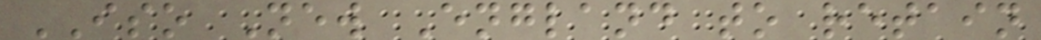ISO New England to retain
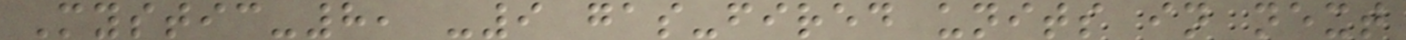Mystic-8, -9 gas-fired units in next
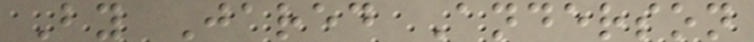By Jared Anderson
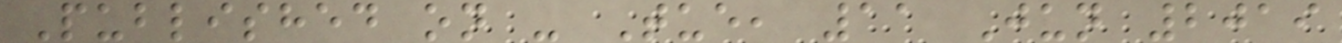Published on - Tue, 11 Jun 2019
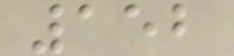152
